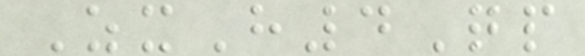ZxH4Qp
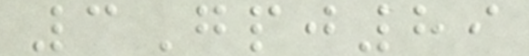3Gpj89
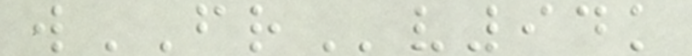wFRv94k
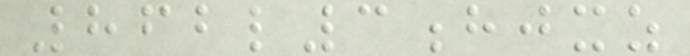862l3hjxz
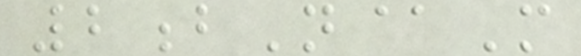2bN@M
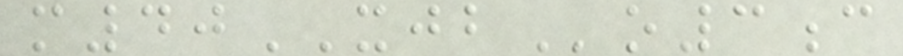m40XJBo3c
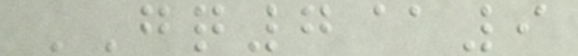GQ7@9
